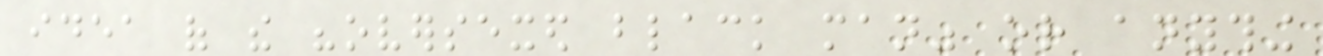idea of the "oversexed black man" or anything
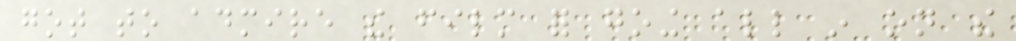got to admire the film for going all in on the
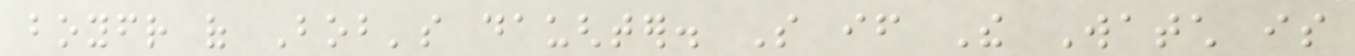boyfriend of Bob's daughter. So if The Watch is
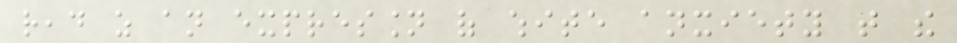read as an expression of white anxiety that the
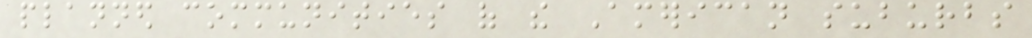planned communities of the American suburbs
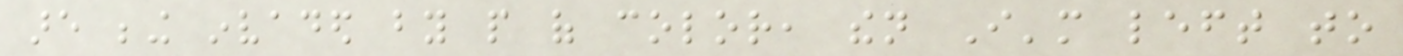are being invaded by people of color, then I'm left to
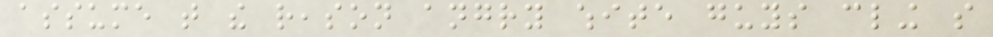assume that the reason angry white guys cling so
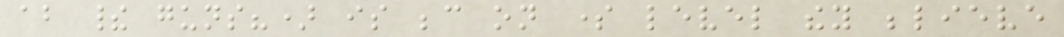about their guns?) is because on some level they believe
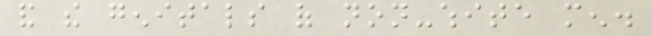and the genitals of non-white men.
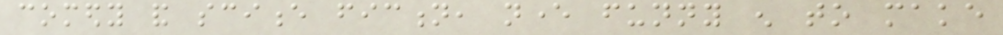comedy and science fiction, never funny enough to make
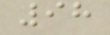98
